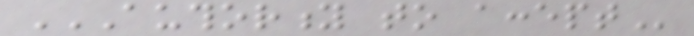AUTHORITY TO ACCEPT
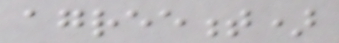agreement)
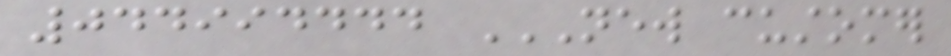044994444 NEW CUSTOMER
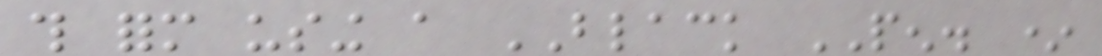this form using a BLACK PEN. *
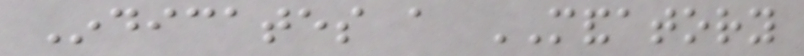Indicates a MANDATORY
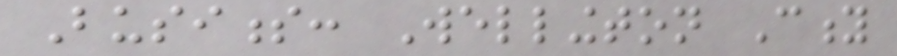Business: Wellington City
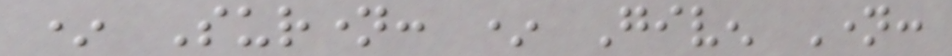* Surname: * Given Name:
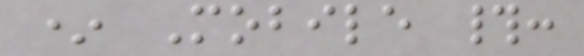* Mobile #:
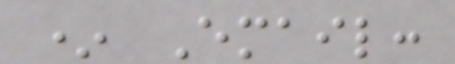* Email:
